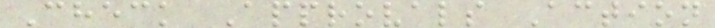Check Approvals Action
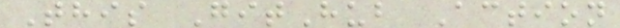This GitHub Action
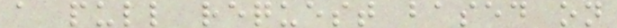a pull request based on
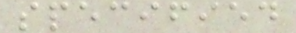specified
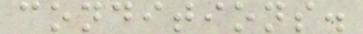conditions.
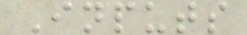Inputs
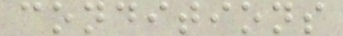conditions
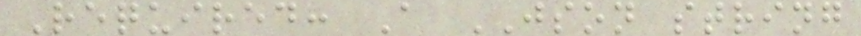Required: A JSON string
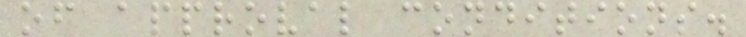of approval conditions.
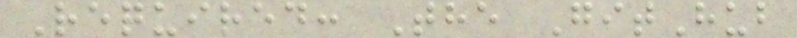Required: The GitHub
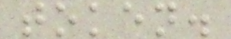token.
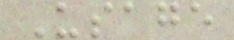Usage
